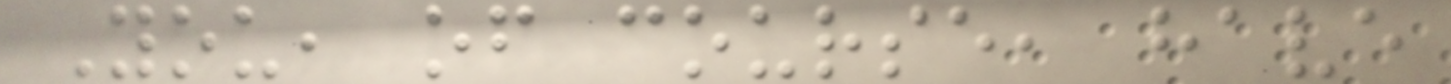You, of course, have
